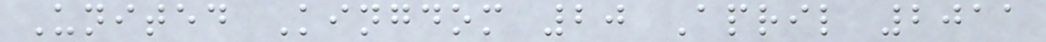United Kingdom 20 April 2011
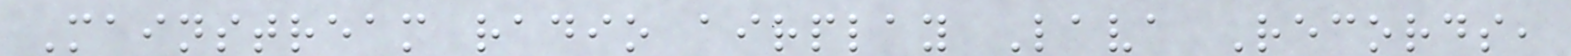Mainstream radio airplay Lava Records,
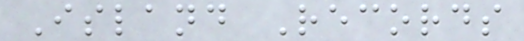Island Records
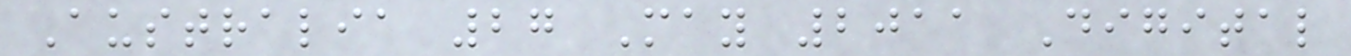Australia 27 May 2011 Digital
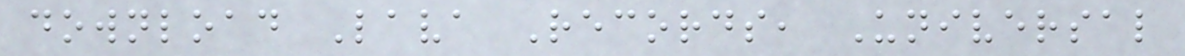download Lava Records, Universal
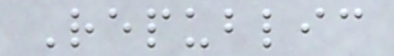Republic
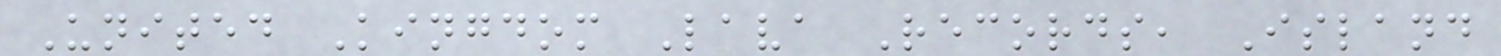United Kingdom Lava Records, Island
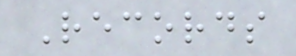Records
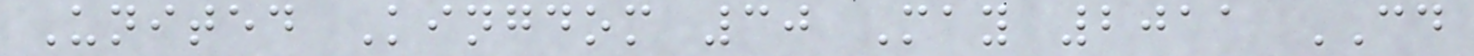United Kingdom 30 May 2011 CD
